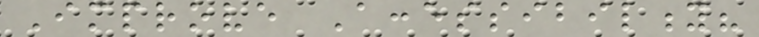Improve Accessibility?
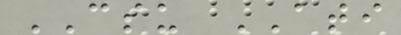CSU ATI
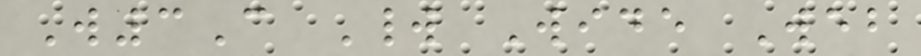W3C World Wide Web
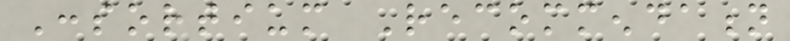Consortium Recommendation
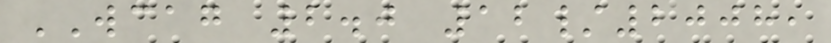WCAG 2.0 12/2008,
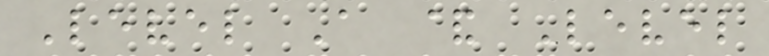Level A & Level
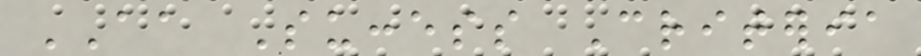AA Success Criteria
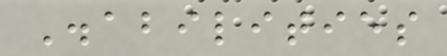Disabilities
